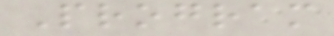Program
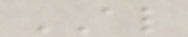AL
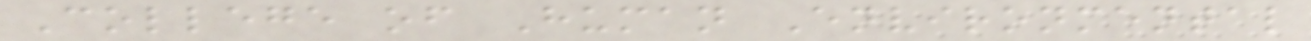College of Human Environmental
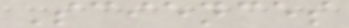Sciences
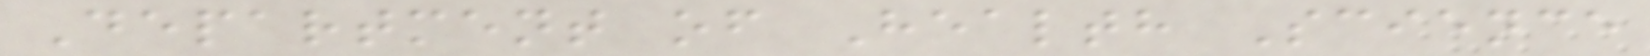Department of Health Science
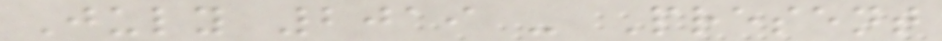July 2019 - Present
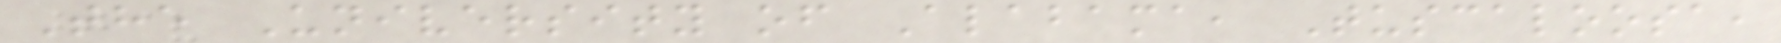The University of Alabama, Tuscaloosa,
